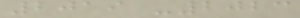2019 -2023
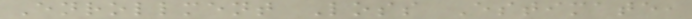Enrollment Loss Estimate,
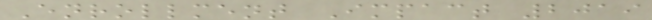Enrollment Impact 2019
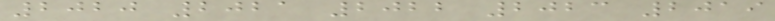2020 2021 2022 2023 2019
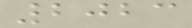2023
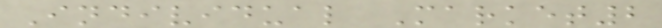Individual Market2
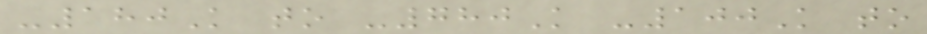-180K to -780K -100K to
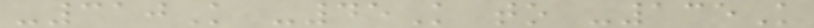-310K -45K to -135K
